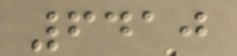6410
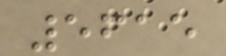5615
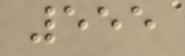555
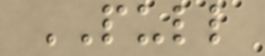PULL
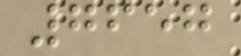7657
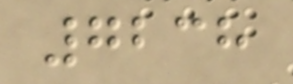7238
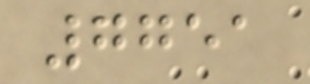7751
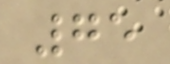75
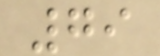79
